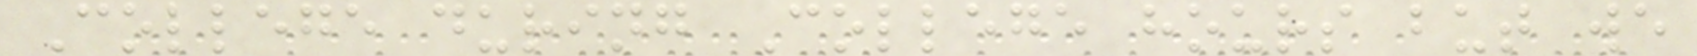College during College hours but we
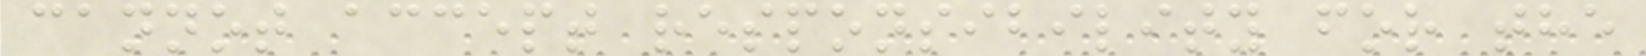cannot accept responsibility for the
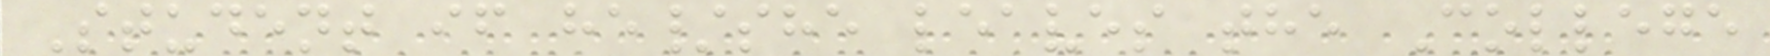Student if he/she leaves the College
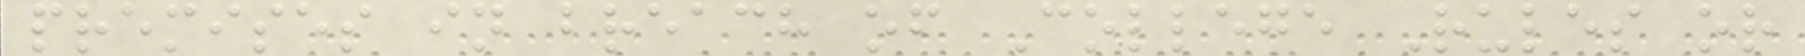premises in breach of College Rules or
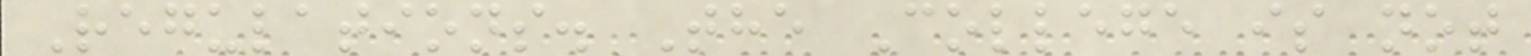Regulations. The College is not
